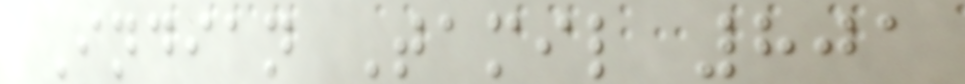Indian Tamil 801
